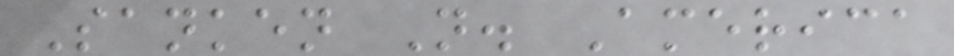Sanken N. America
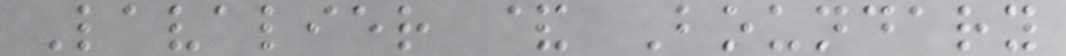Lavalier & Boundary
